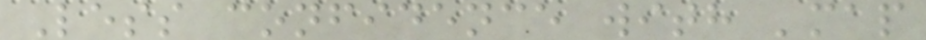Less confidence with 'map
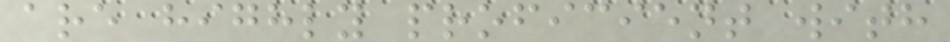are highly proficient with
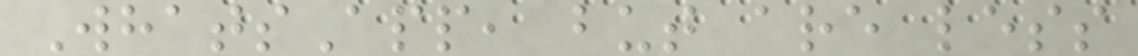WhatsApp, but are less
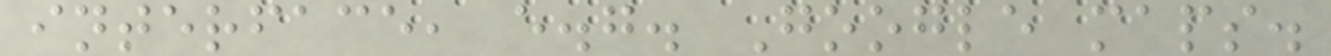interface, e.g. Google maps.
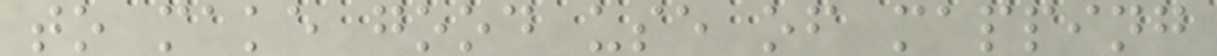to make good use of mapping
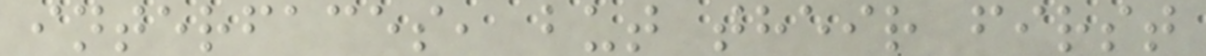interfaces, but their first
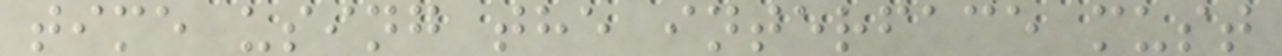time using the interface must
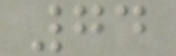74
